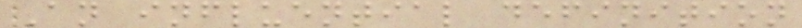An influential definition
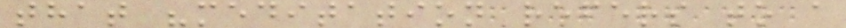that "meditation refers to a
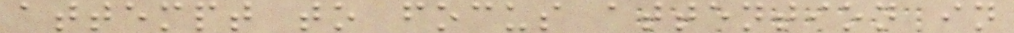attempt to focus attention in
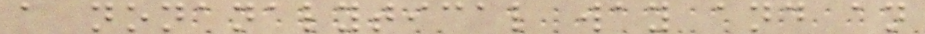a nonanalytical way and an
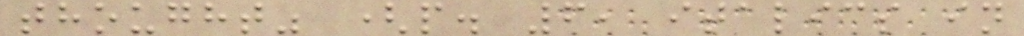thought" (p. 6, italics in
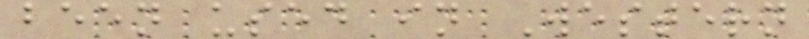been used in Western
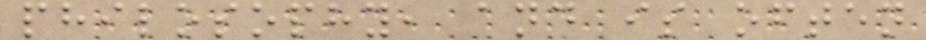philosophy, and is often
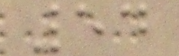54
